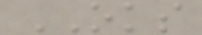OKS
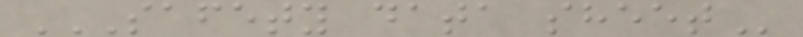SAFETY DATA SHEET
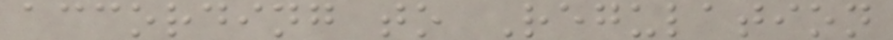according to Regulation
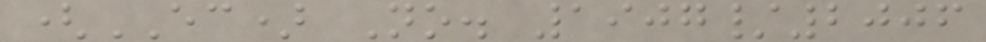(EC) No. 1907/2006
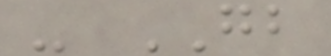- GB
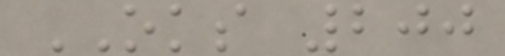OKS 200
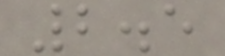2.5
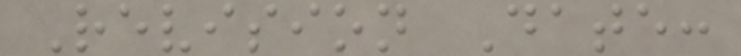Revision Date:
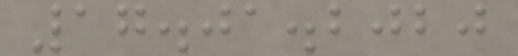17.01.2020
